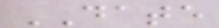DATE
